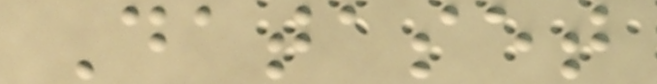Dataset
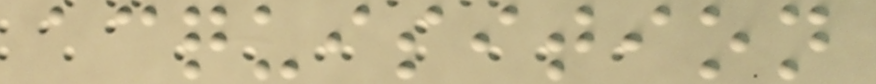acquisition
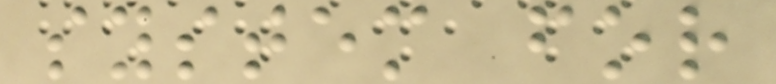system for
